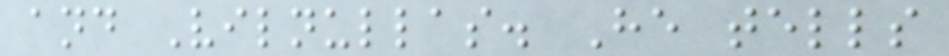and Vilnullas. He tells
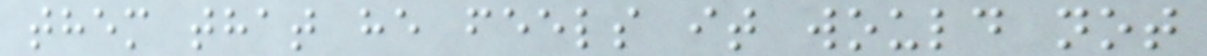them that he feels it would not
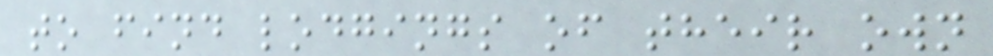to find lodgings of their own
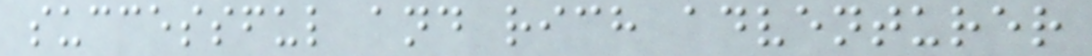successful and rich adventurer
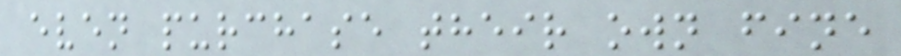even purchase their own fine
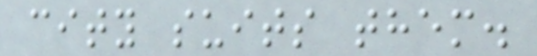city suits them.
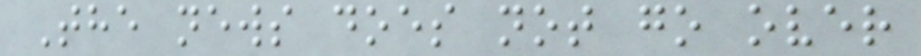The news does not go over
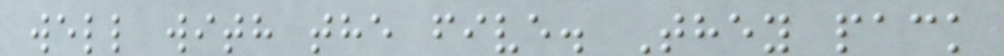well with the five. They pack
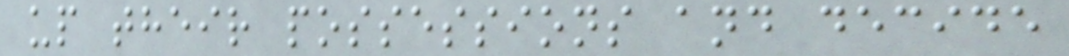up their possessions and decide
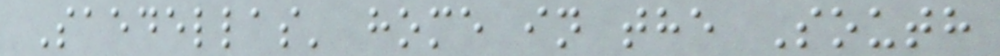Saedellas' home in the South
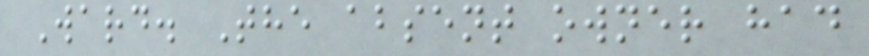Ward. The absent owner had
